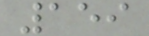159
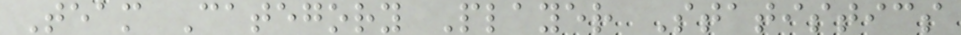Team Category Player Statistics
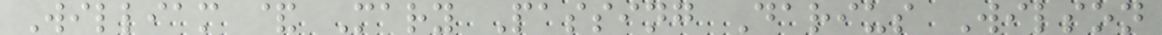William & Mary Passing Darius Wilson
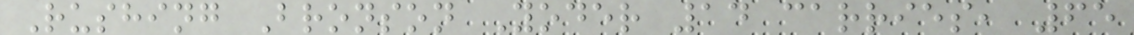Rushing Bronson Yoder 14 carries, 65
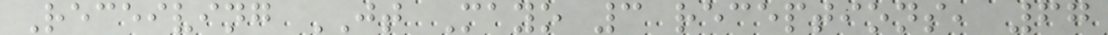Receiving JT Mayo 3 receptions, 67
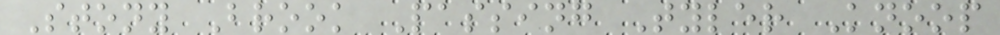Stony Brook Passing Tyler Knoop
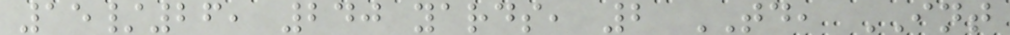15/26, 240 yards, 2 TD, INT
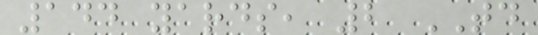144 yards, 2 TD
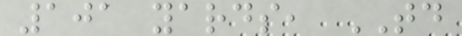101 yards, TD
